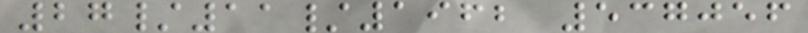27/11/1962 537056
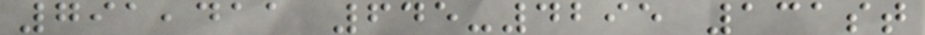791,411 645-4295 131st
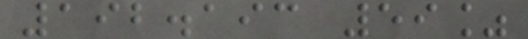192.193 59%
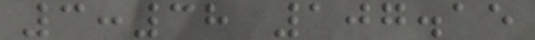3:38 107.15
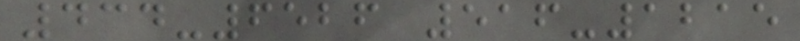434-6526 516-1215
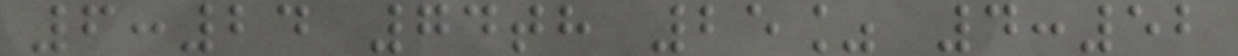6:24 74th 25% 4:52
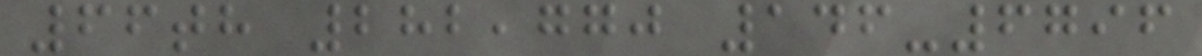66th 282,770 146-6796
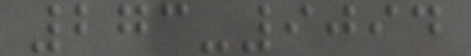273-9094
